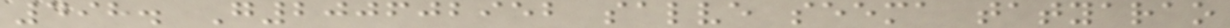498. G200602952 salve seema tatyarao
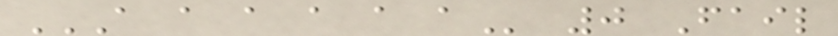A A A A A A 0 Fail
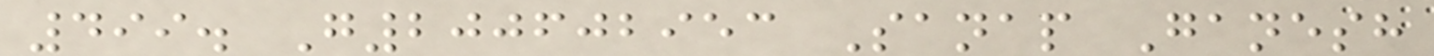499. G200602953 Sanap Ganesh
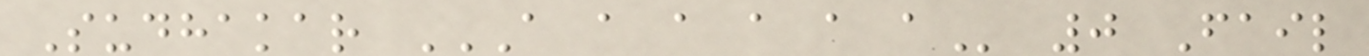Sudhakar A A A A A A 0 Fail
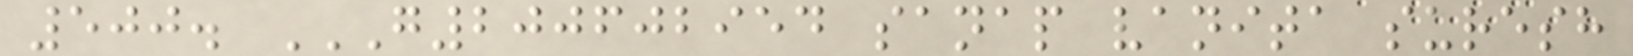500. G200602954 SANAP VANITA SURESH
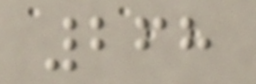268
